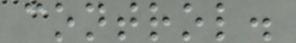control.
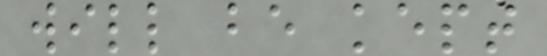will be kept
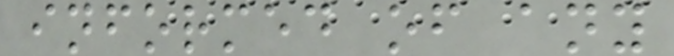informed of any
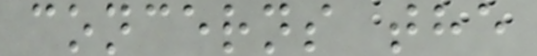concerns the
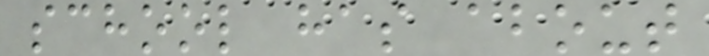school has about
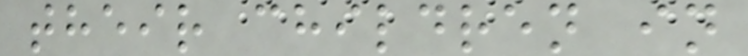their children in
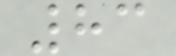83
